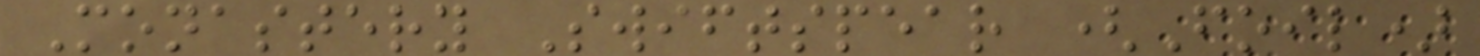Monastery Swiftspear (Foil)
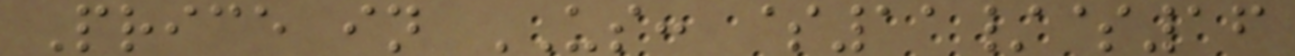Price in US: $11/$16
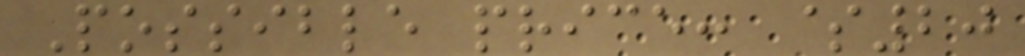Possible price: $20
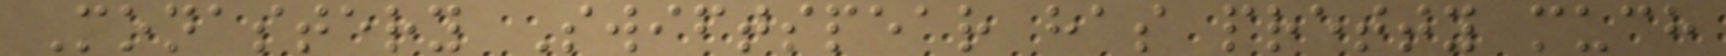Monastery Swiftspear has pretty much
